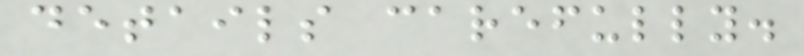details carefully.
